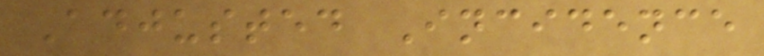Adjusted Incidence
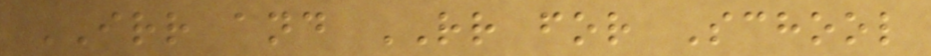IRR and RR for School
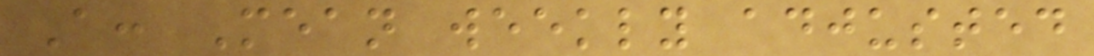A: Mean weekly adjusted
